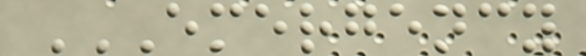EMERGENCY
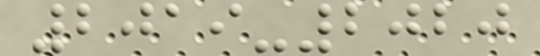2019-2020
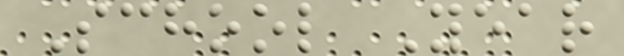School Year
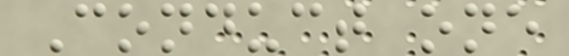Conduct one
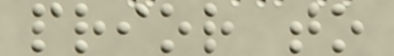prior to
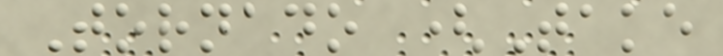Tornado (Take
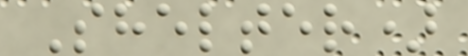Shelter)
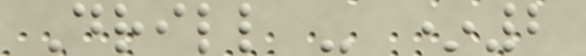Drill - *2
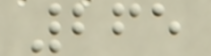265
